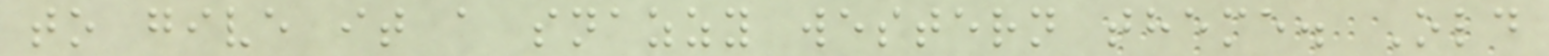to give it a snazzy western theme. Old
